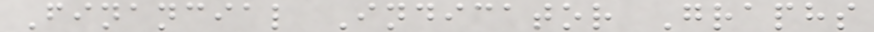Financial Indicator Graphs
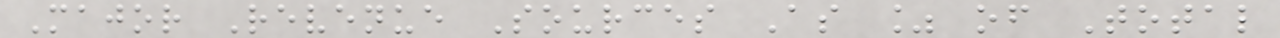Major Revenue Sources As % of Total
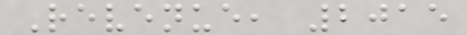Revenue, 2015
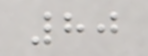80
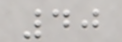40
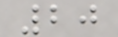20
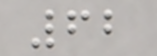62
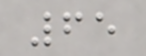65
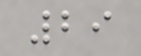29
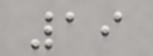19
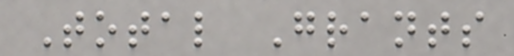Total Grants
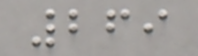269
